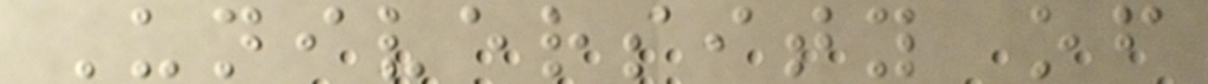University of
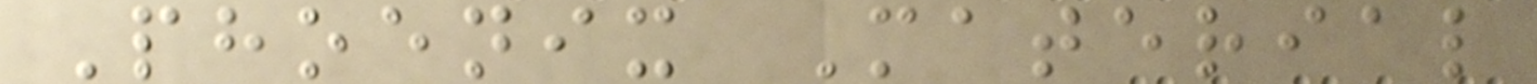Phoenix Material
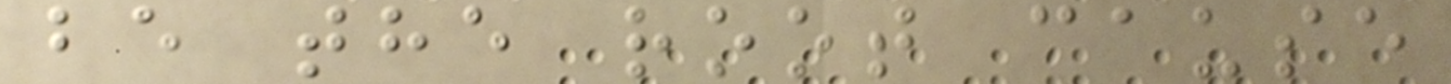be the root cause
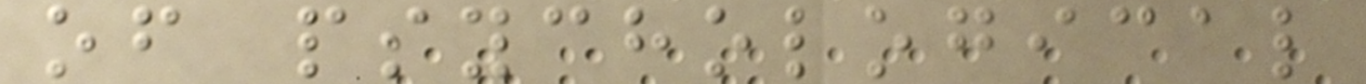of psychological
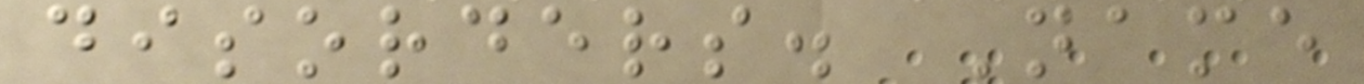disorders. Name
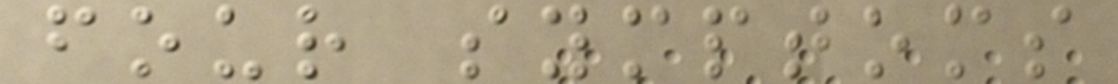four symptoms
